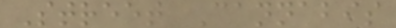Street Cannabis
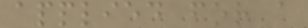applied for a
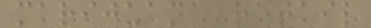marijuana retail
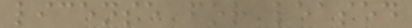license for leased
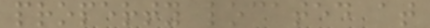property located at
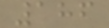186
